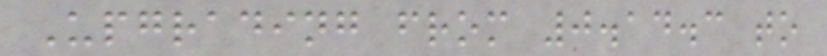Upgrading from 0.14.3 to
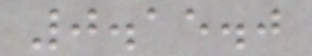0.15.0
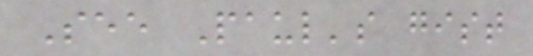See Paul's gist
